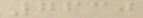7630
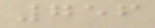756
